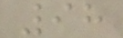98
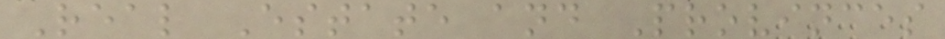Real Estate and Provinces
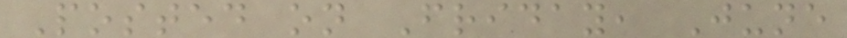Posted on Friday, June
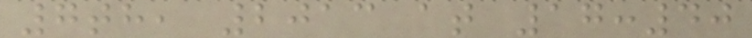7th, 2013 at 17:40
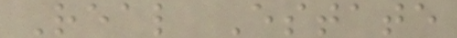Real Estate
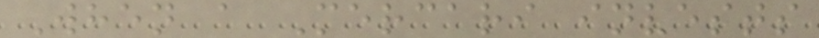When a Mercari invests
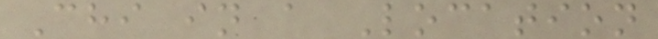Chi in a Location
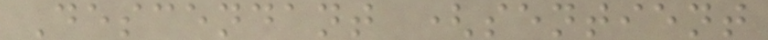Descendant (sentient
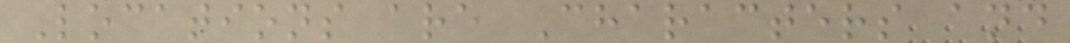Locations are Characters and
